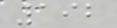192
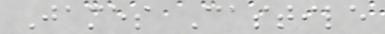James Castile
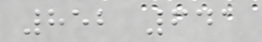852 641
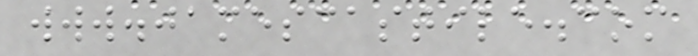www.jamescastile.com
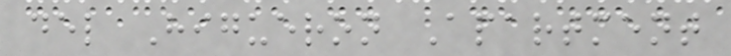del Higueron Apartment
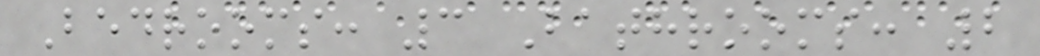Bedrooms: 3 Bathrooms: 2
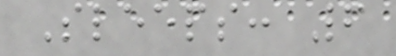Sleeps: 6
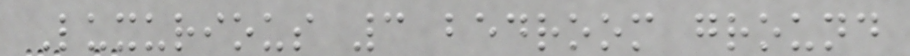Luxurious 3 bedroom ground
